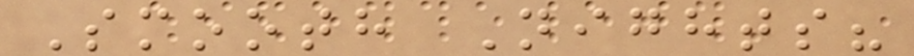Smooth Nights?
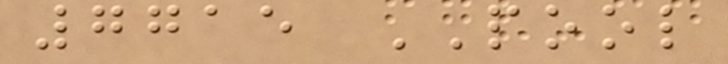7715 POOL
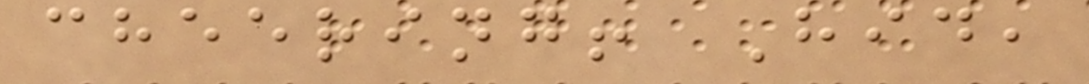cheering! Hid,
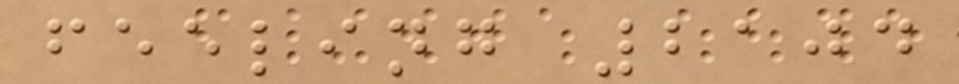feeling 2104
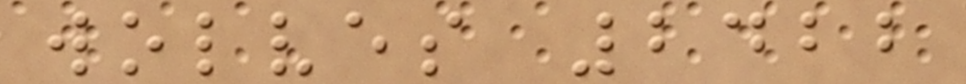wolves 2422
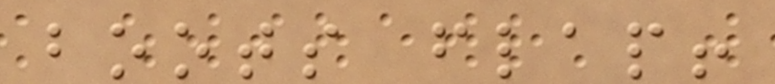boots flap!
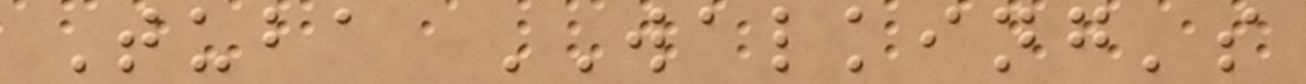Tuba WALKING's
